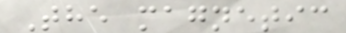The magnetic
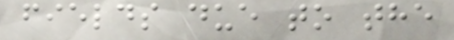fields due to the
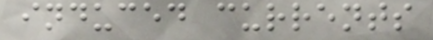induced currents
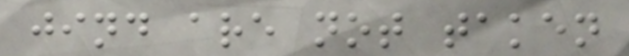jind are not taken
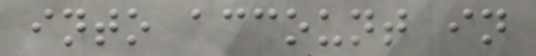into account in
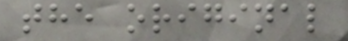the original
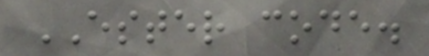ESTER code.
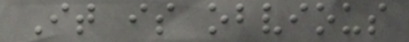It is obvious
